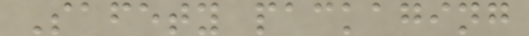Safety packaging
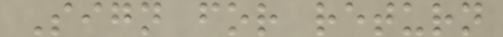Sign for return
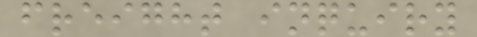freight inquiry
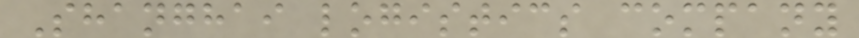Shanghai logistics company
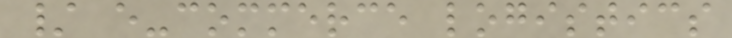/ e-commerce logistics
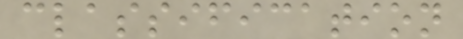classification
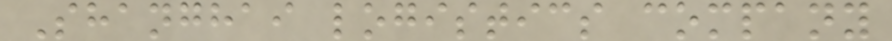Shanghai logistics company
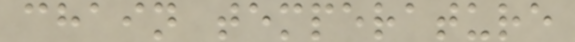chain temperature
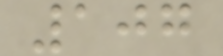107
